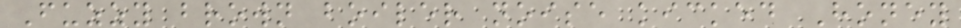Fuzzy brown boiler noise kicked Honey
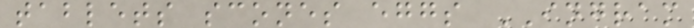tablets scones eggs INGRAM
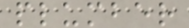plumber
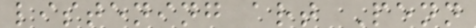listening art Penn
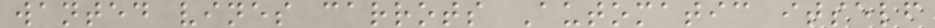wanted vines carrots Automatic itself
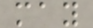may
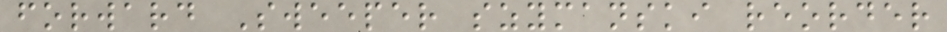forward Sweeper szymanski reorder
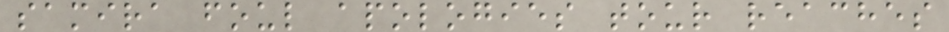samira foul apologies tour reaches
